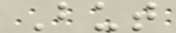But
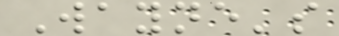Wayne's
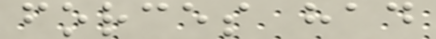forces had
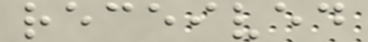received
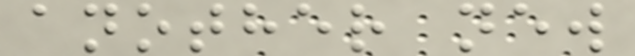another new
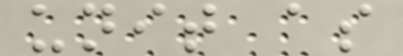unit as
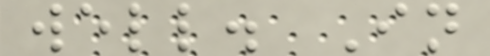well. In
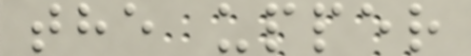the upper
